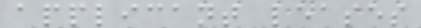applicant leases
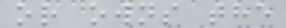or owns the
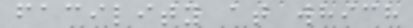facility at which
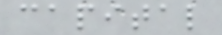capital
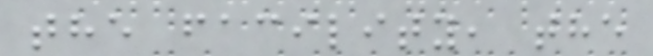the facility, the
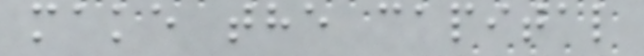make the capital
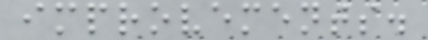improvements.
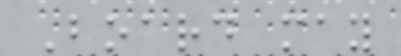Board may
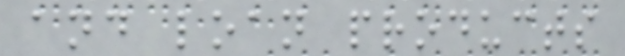and loan products
